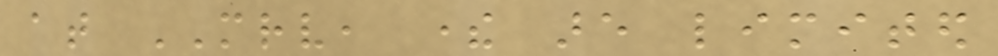at MRV, there are limited
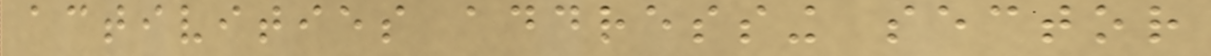activities addressing sector
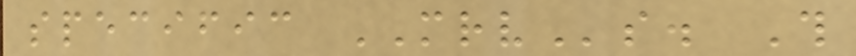specific MRVs. This
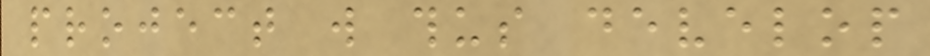project will thus develop
